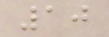10
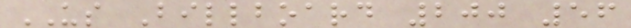US Billboard 200 56
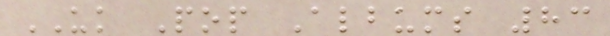UK Pop Albums 83
